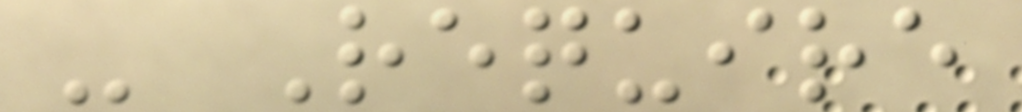- Require
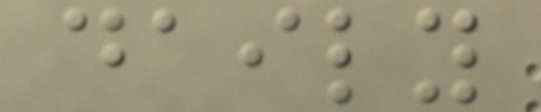daily
